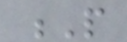P
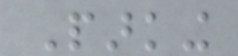Parking
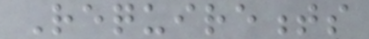Requirements
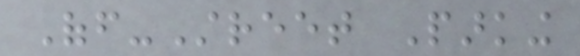Off-Street Parking
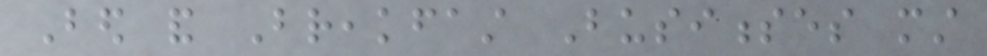Bed and Breakfast Businesses must
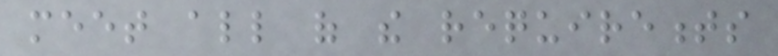meet all of the requirements
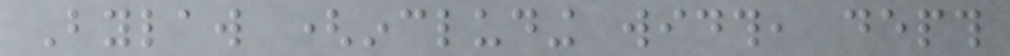Bylaw (including width, depth
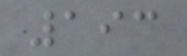193
